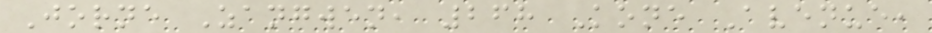Jorne Zangwen, 268 Kone Avenue,
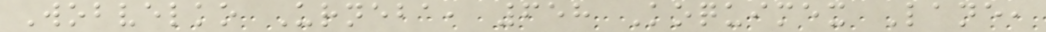Wobvelko Urneba, 658 Koquimex Lane,
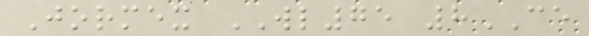Jormex WL75 8CE
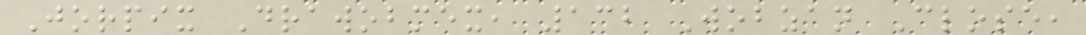Jorpix Drawobmex, 132 Wobzan Close,
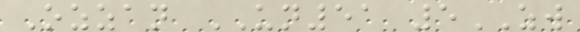Ozzan UN51 5ZW
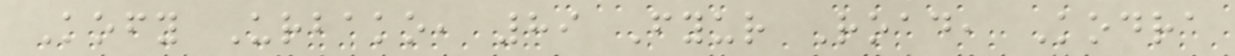Kofy Urbako, 89 Fyur Road, Kodra
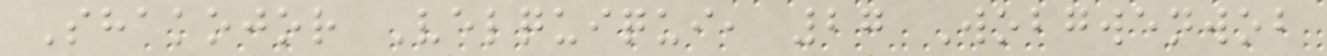Shakojor Velquiqui, 27 Wobgwenwob
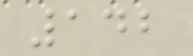142
